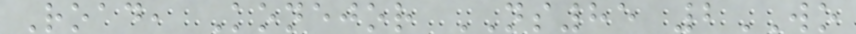Road, Konejor NS85 2WO
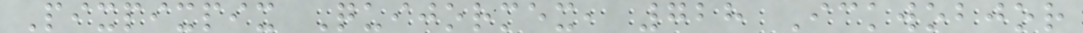Pixpixpix Quijormex, 728 Ickwobjor
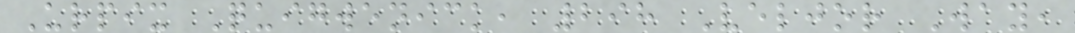Urpix Quigwenick, 298 Veljor Way,
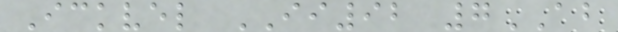Ickvel II92 7AB
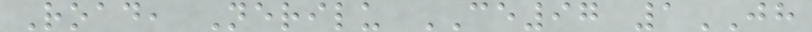Road, Nerilu CE97 1JH
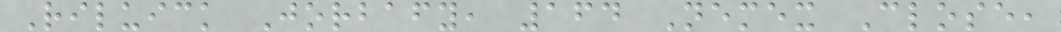Riluick Jorbafy, 164 Nemex Close,
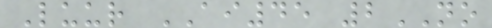Luur AI45 2NO
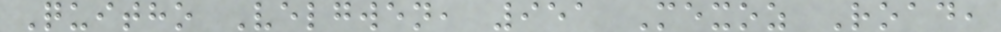Quitho Velgwen, 951 Mexoz Road,
